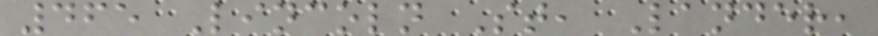465 Lincoln St, Lander,
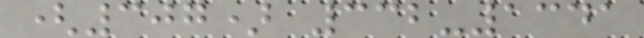(307) 332-1341
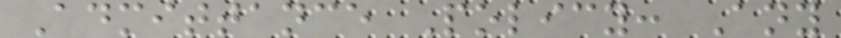Admittance Policy: Any
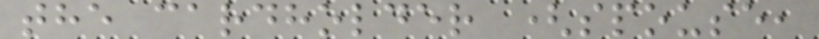the cardholder (spouse,
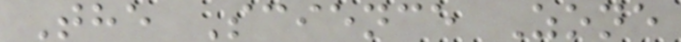The Science Zone
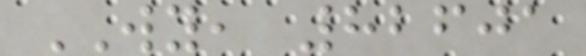WY, 82601
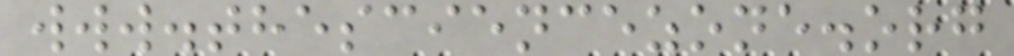www.thesciencezone.org
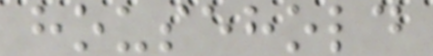household
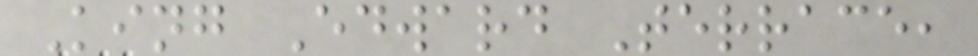King Edward Terrace,
